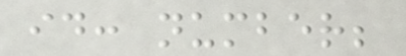id: number;
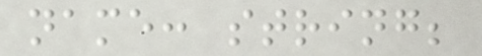name: string;
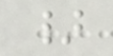}
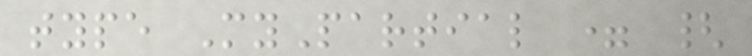type MyPartial = {
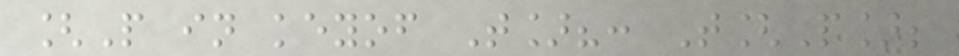[P in keyof T]?: T[P];
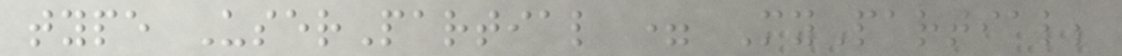type UserPartial = MyPartial;
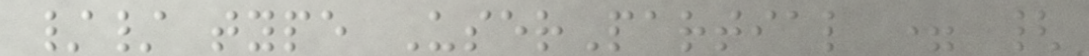// type UserPartial = {
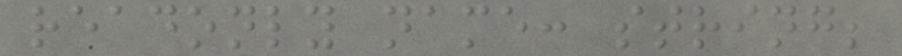readonly name: string;
